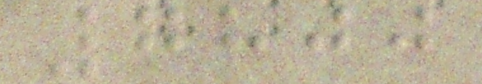7800
